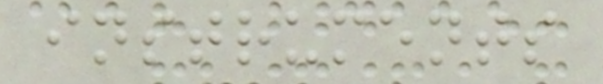instruments
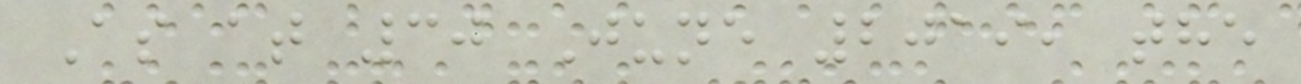As at 30 June 2019, the
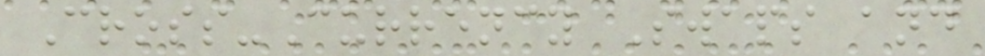Cross-Currency Swaps and
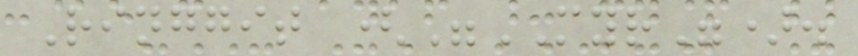Ringgit ("MYR").
